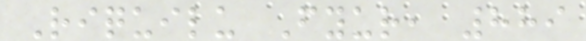Riquilu Fyur, 889
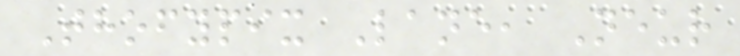Thofypix Lane, Neur
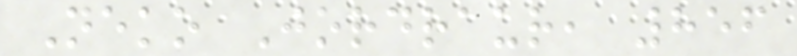Neko Jordraur, 856
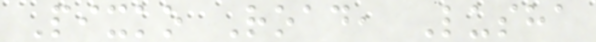Pixko Road, Lusha
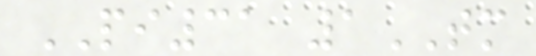PI31 1TM
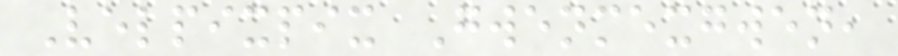Velpixpix Gwenmexgwen,
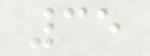35
